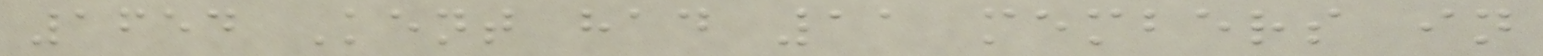1654 Kent had 11 members in
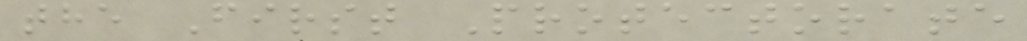the First Protectorate
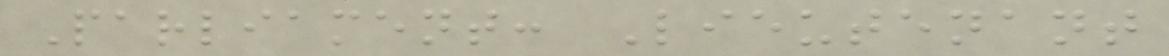Parliament: Lieutenant
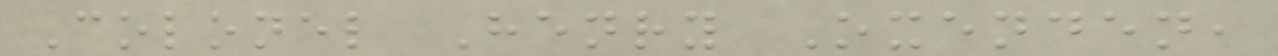Colonel Henry Oxenden,
